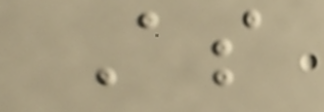As
